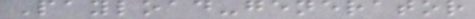Payload-generator
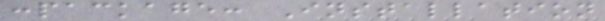:package: Installation
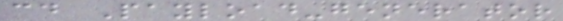cd Payload-generator
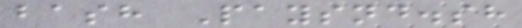bash Paysnd.sh
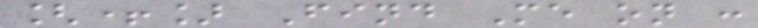[+] Find Me on :
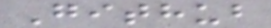Github
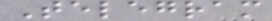Telegram
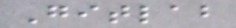Gitlab
